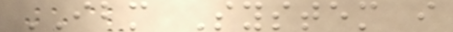IBM System i
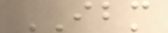IBM
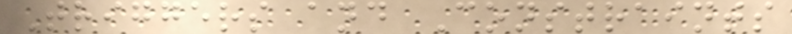Triggers and Constraints
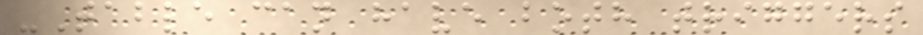-Table can have both triggers
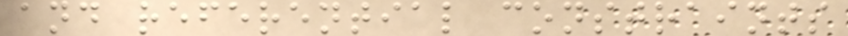and referential constraints
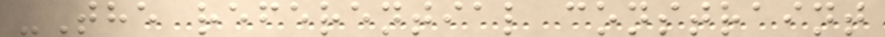-The referential constraint
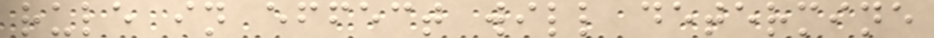rule in effect will determine
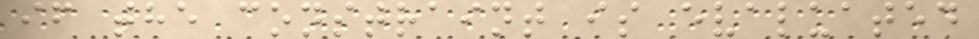if the constraint is evaluated
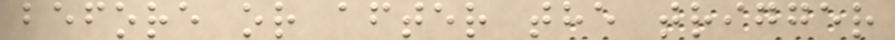before or after the trigger
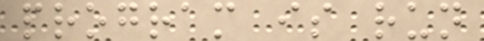program is run
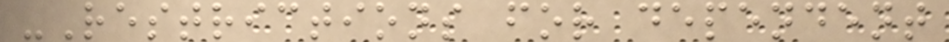-Restrictions for dependent
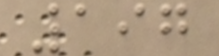197
